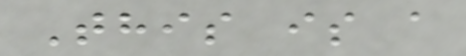This is a
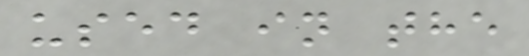used in the
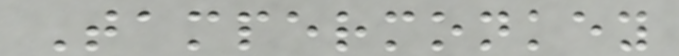Tampermonkey
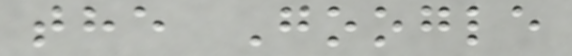the Google
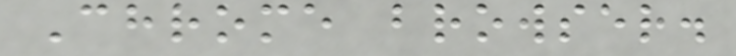Chrome browser.
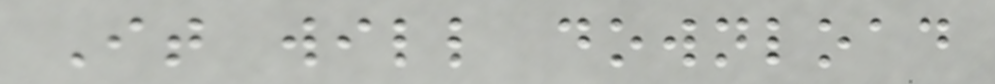It will download
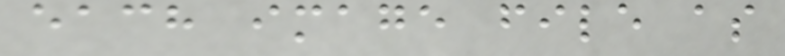each image file as
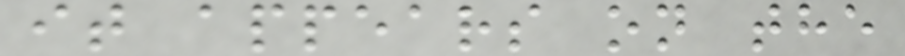it appears on the
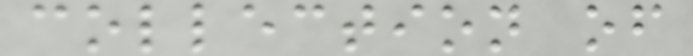collection of
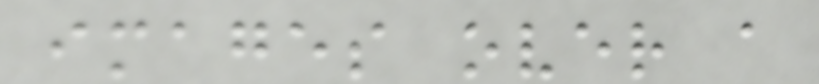images over a
